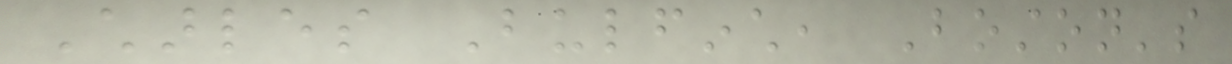Charles Bulfinch, Boston's
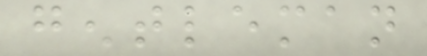gentleman
